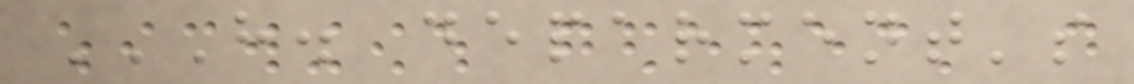H. DEPARMENT'S
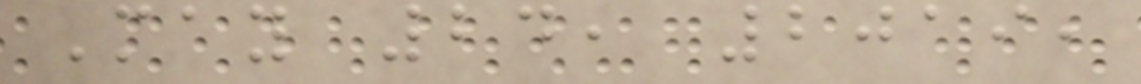May 24, 2019,
